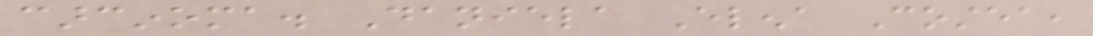carcinoma. Daniela Elena Costea,
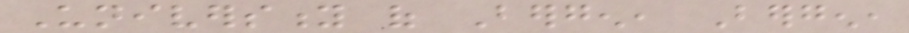University of Bergen, Bergen,
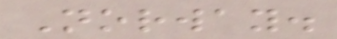Norway.
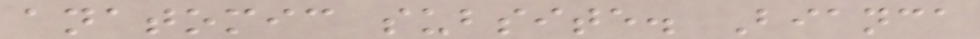anatomic subsite. Bianca
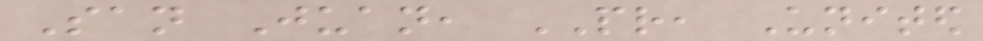San Juan, PR, United
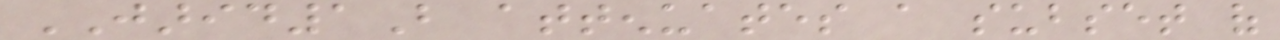JARID1B attenuates a subset of
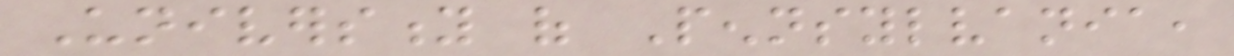University of Pennsylvania,
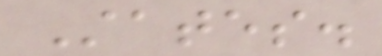States.
